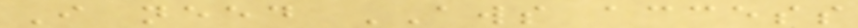I need AWS access
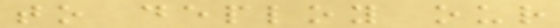to deploy our
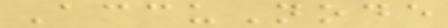AccuNode
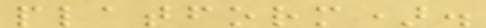platform).
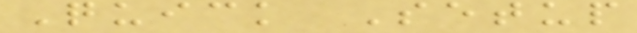Quick Setup
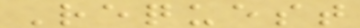Request
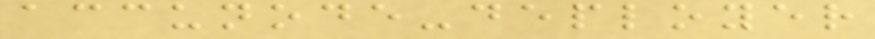accunode-deployer
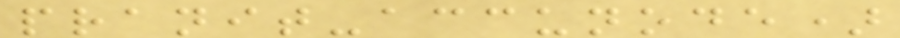pranit-accunode)
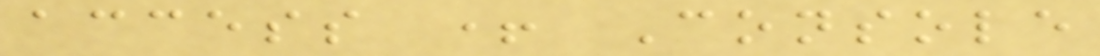access + Console
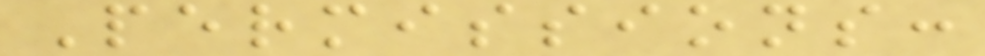Permissions:
